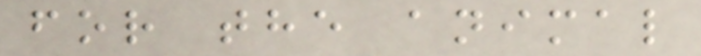for the animal
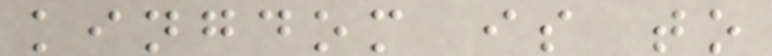kingdom is to
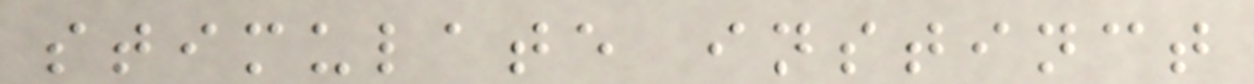stimulate instinct
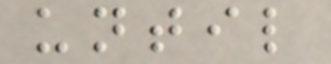until
